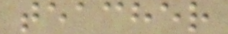teacher
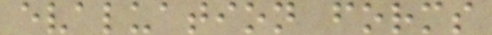evaluation forms
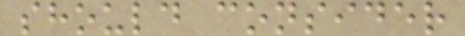should consider
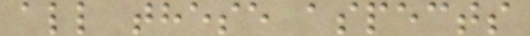all these aspects
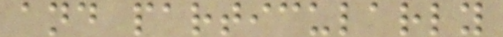and particularly
